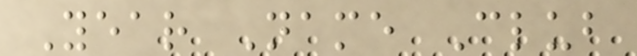Year Name Club
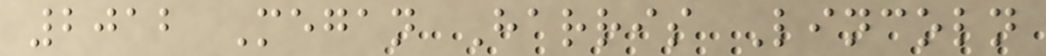2012 Megan Harris Lincoln
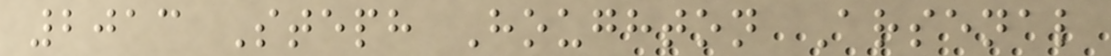2013 Steph Houghton Arsenal
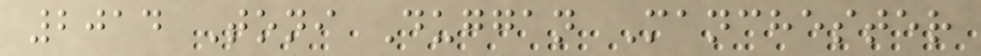2014 Toni Duggan Manchester
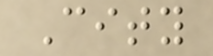City
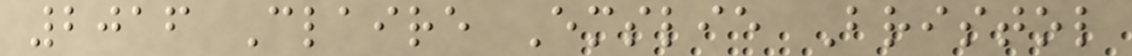2016 Claire Emslie Bristol
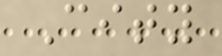City
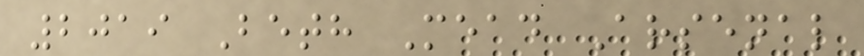2019 Beth Mead Arsenal
